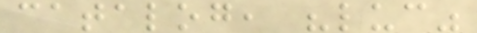catalog, "luc"
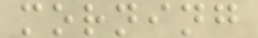morning
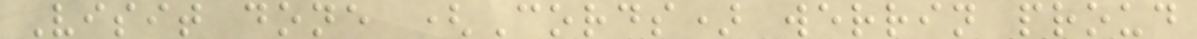Visit done (Cords) werrin proud
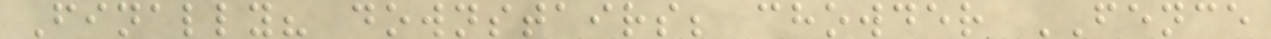Finally? downstairs; chowder FENCE
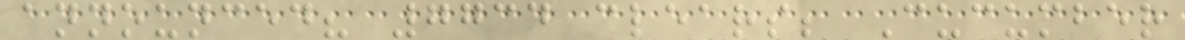announced? 7734 clears; Cucumber
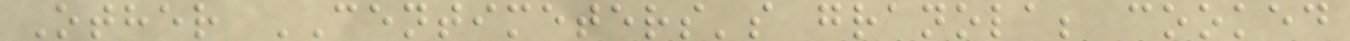Other CENTIMETERS's granola; cooked
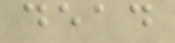dead
